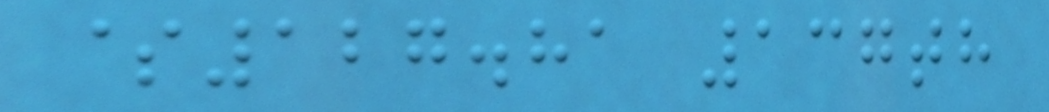$127.81 137th
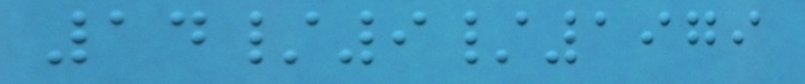14/9/1979
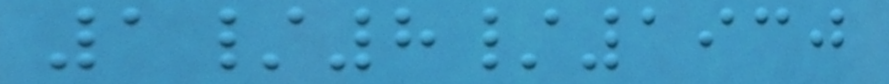1/8/1930
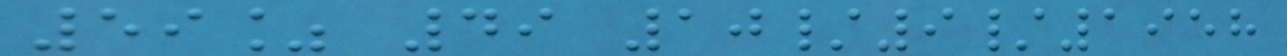59% 49 10/9/1958
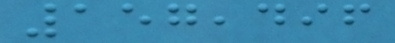157,496
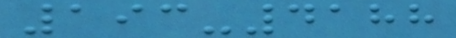193-4188
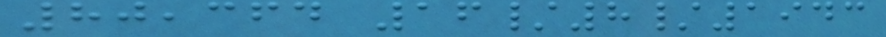80,364 16/8/1943
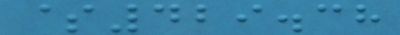$429.38
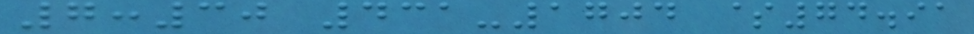7:30 431-1704 $74.91
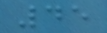45
